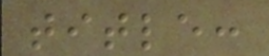title:
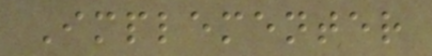Implementer
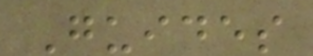Guides
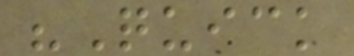"Quick
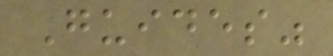Guides"
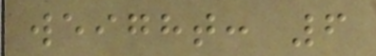weight: 6
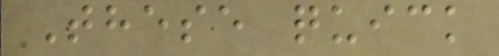These quick
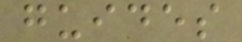guides
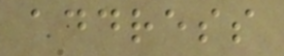address
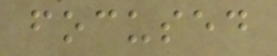focused
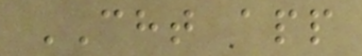CHT app
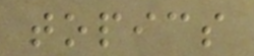topics
